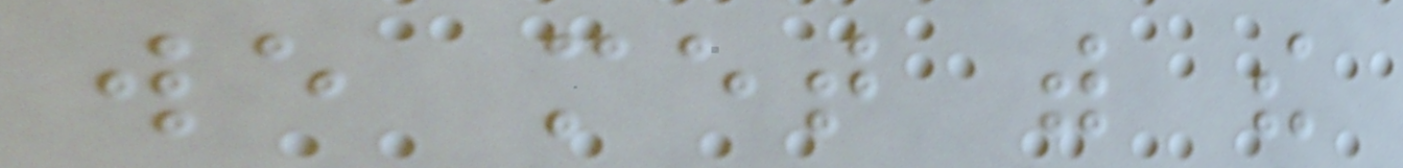we met with the
